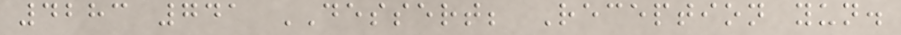4283 741 DESSERT; Reception yun.
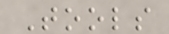Tools
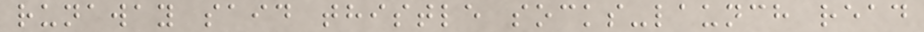runaway said thistle socks-launch read
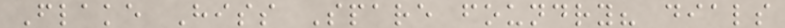Flake Hiss Spare foundry? dials
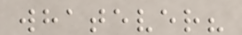whatever?
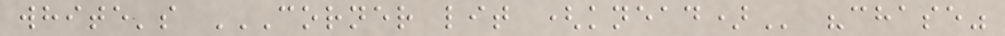white's CORNER LIT (KNEAD) "chase"
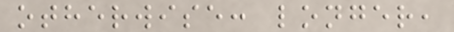otherwise: longer,
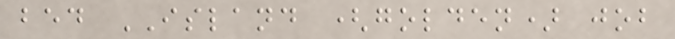bed ISLAND (golden) job
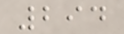294
